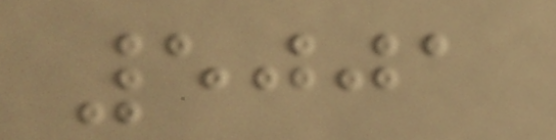5001
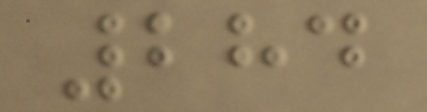284
